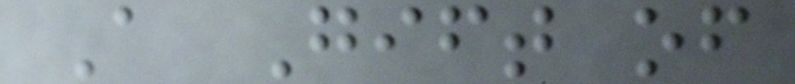A Gift of
